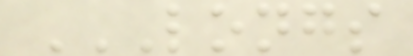LONGS
